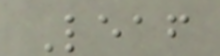Leaf
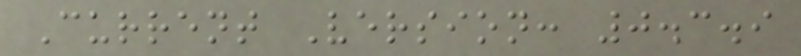Current Version: 0.3.9
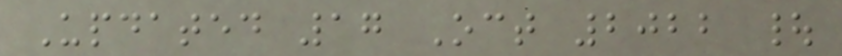Updated 17 Oct 2022 |
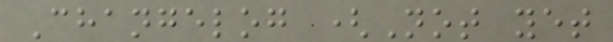Changelog (Not yet
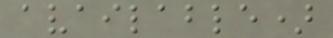available)
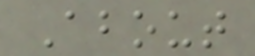About
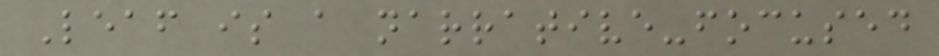Leaf is a narrative-focused
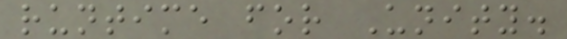runtime for Unity.
